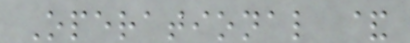Operational &
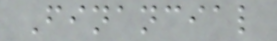Financial
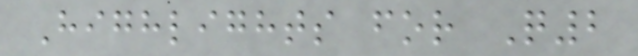Highlights for Q2
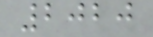2020
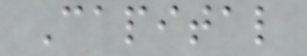Capital
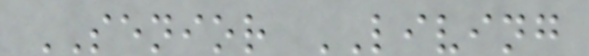SENIOR LIVING
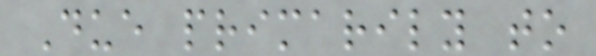Due primarily to
